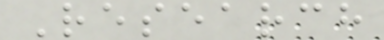Research
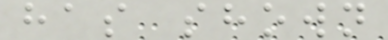has shown
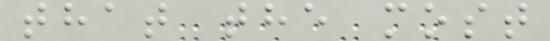that the most
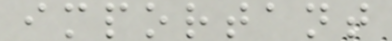important
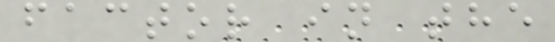factor in the
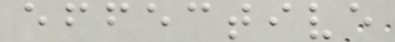effective
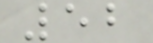52
